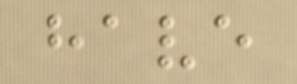have
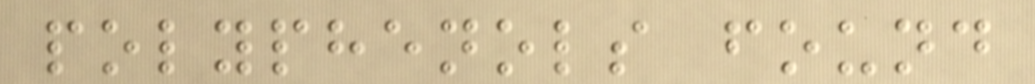polyphenols found
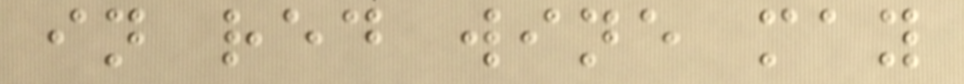in red wine may
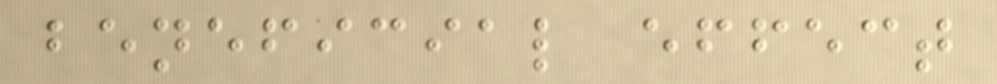beneficial effect
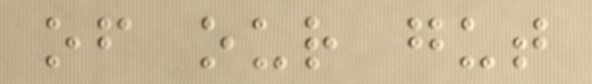of our gut
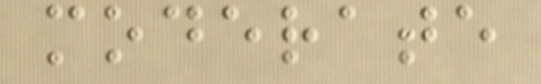moderate
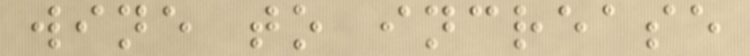wine to increase
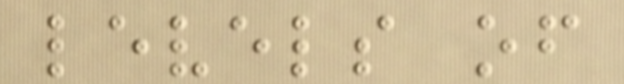levels of
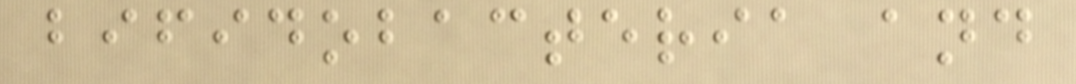bifidobacteria and
